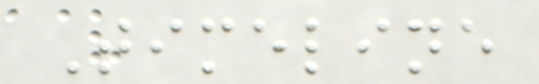Timeline
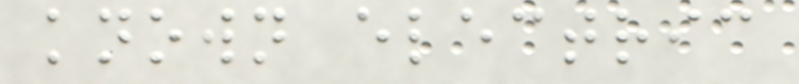known electric
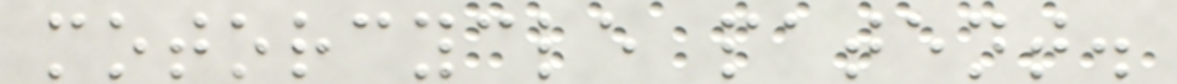motorcycle patent.
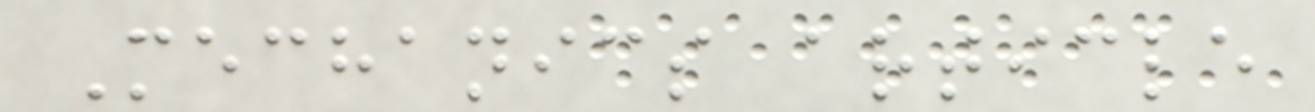Mechanics article
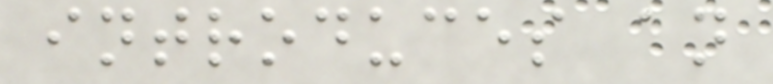introduces an
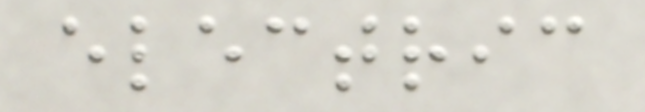electric
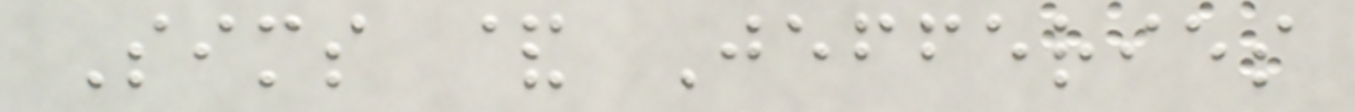Sims & Jefferies
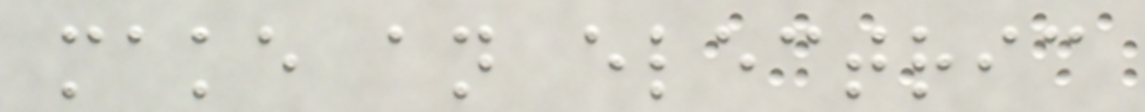make an electric
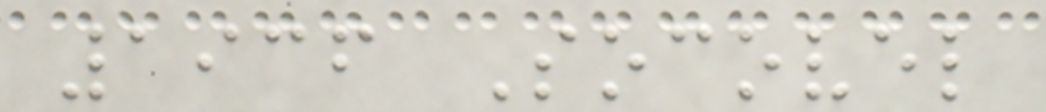1936 Socovel
